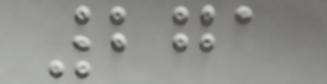271
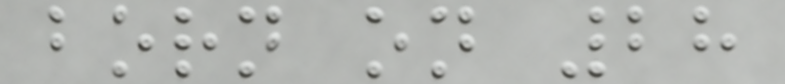born on 28
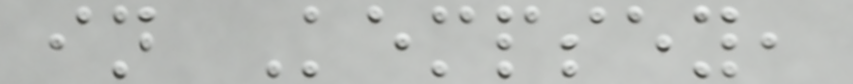in Kempsey,
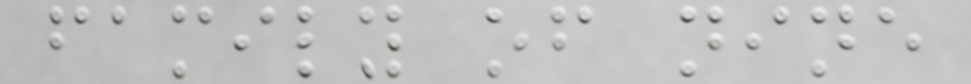family of nine
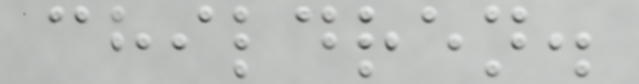children.
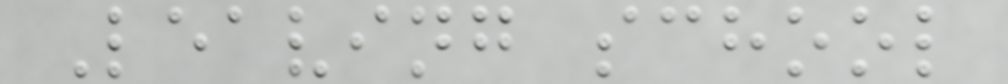Leaving school
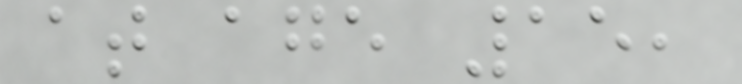at age 15,
